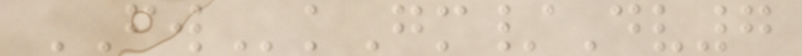FWkGm/Dv7
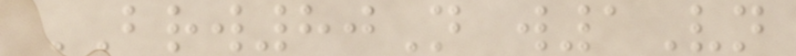BRW80N w1Vn
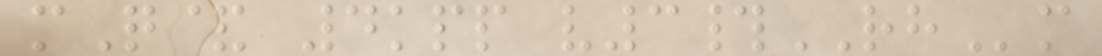mQ& 4kpp v3#RHm
